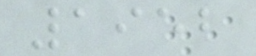1952
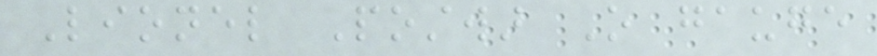Lionel Postwar O gauge
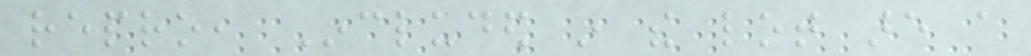repro, Included in the lot are a
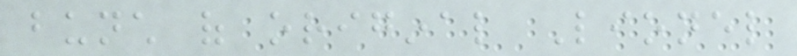bunch of original Lionel
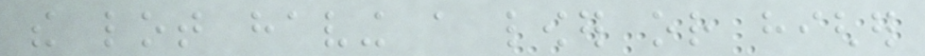the lot having a lower or higher
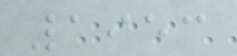1953
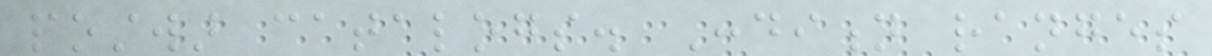postwar catalogs. Condition ranges
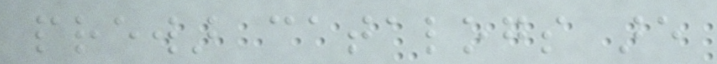prewar catalogs are
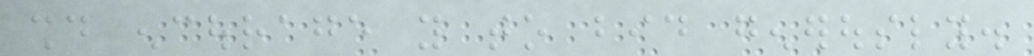should encourage you to bid generously.
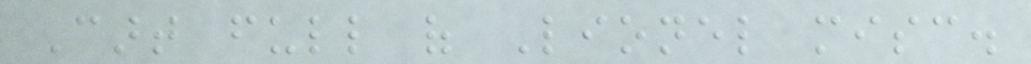Cart full of Lionel misc.
